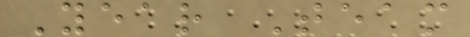Year Team
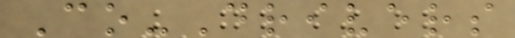Co-Drivers
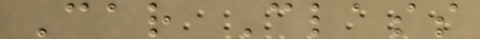Car Class
